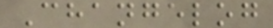Changelog
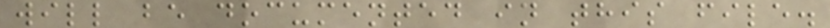will be documented in this file.
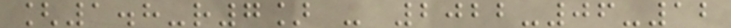[1.8-r7] - 2022-06-12
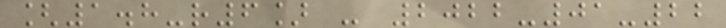[1.8-r6] - 2022-01-22
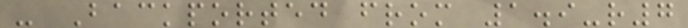- Backported from 1.9-r7
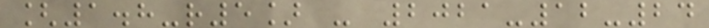[1.8-r5] - 2021-12-24
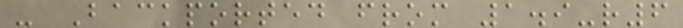- Backported from 1.9-r6
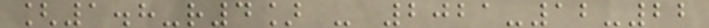[1.8-r4] - 2021-12-22
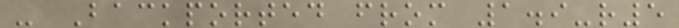- Backported from 1.9-r5
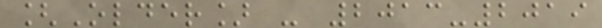[Older] - 2013-2019
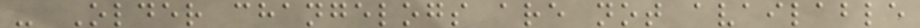- Older changelogs are not available
